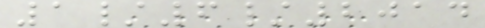1/6/2014
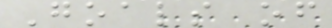Goals of
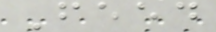Feed
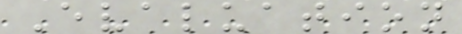Evaluation
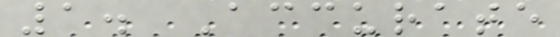1. Accurate
